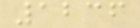1236
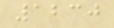1230
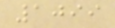1099
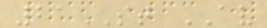21ST AV
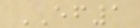EF1
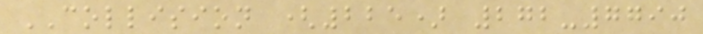COLLISION (225) 272-7790
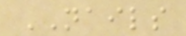NAILS
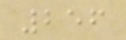256
